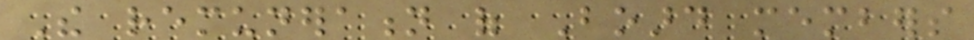The remuneration of Board members
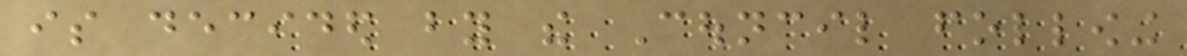is decided by the Council following
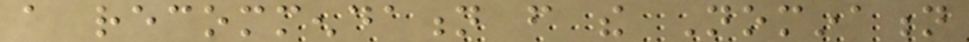a recommendation from the Nomination
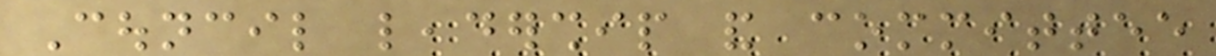Council leadership and committee
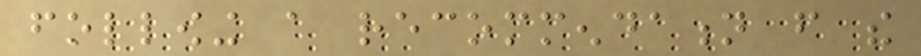following a recommendation from the
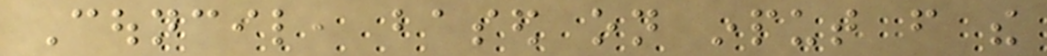Council, based on input from the
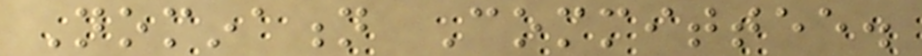Nomination Committee.
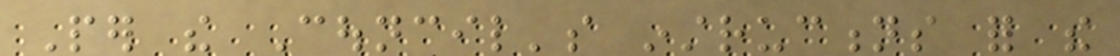Per the Council's instructions for the
